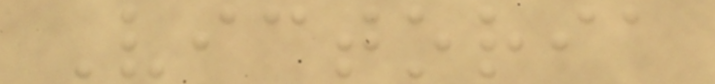Victoria
